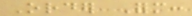Order Form:
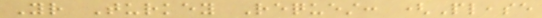Your Turkey Request: (Please
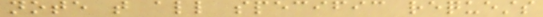note that all specific requests
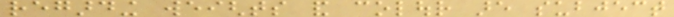regarding weights and colour are subject
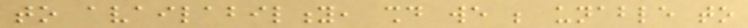to availability, should we be unable to
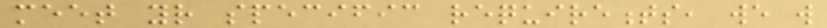meet your specific requirements, we will
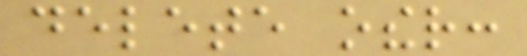delete other:
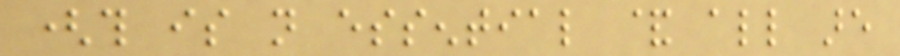(this is not essential & all are
